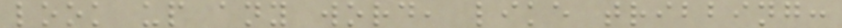look up any word, like tribbing:
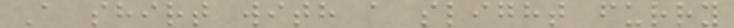A shirt with a slight furry
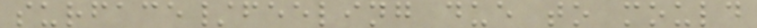surface/feeling due to mould
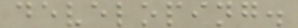developing.
